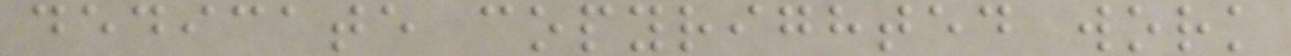dedicate copyrighted work
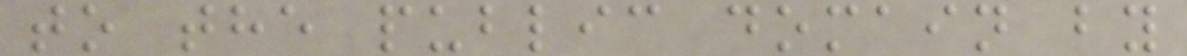to the public domain by
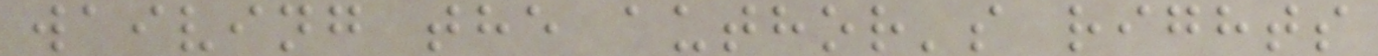waiving the author's rights
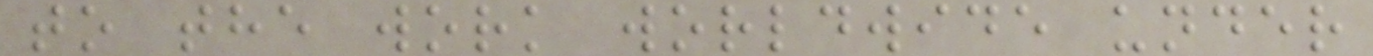to the work worldwide under
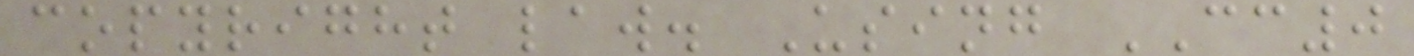copyright law. Using CC0
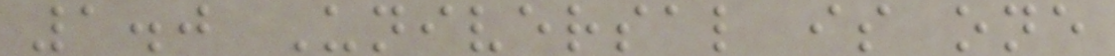1.0 Universal is one
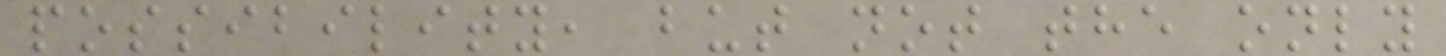possibility, but not the only
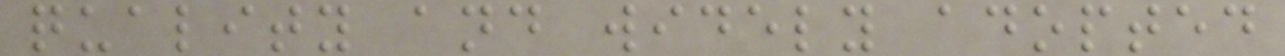quality and widely adopted
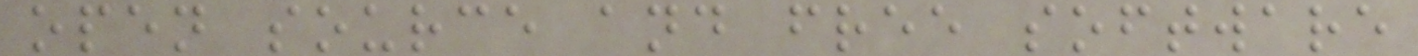open source and free software
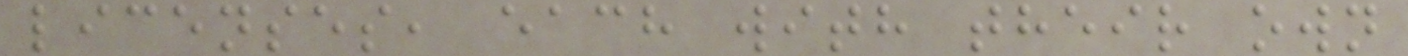licenses, each with their own
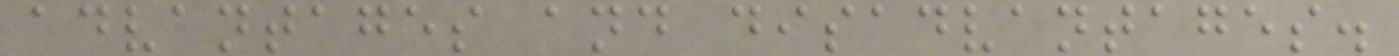advantages and disadvantages.
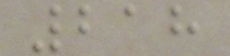218
